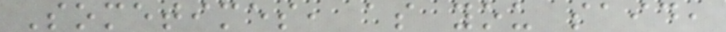Sometimes, as you said,
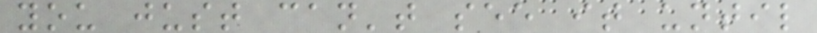you just can't see it until
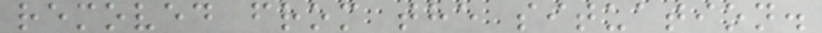removed from the situation.
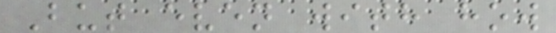But even with how
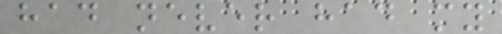had never had my
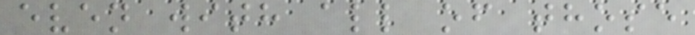even with all of those
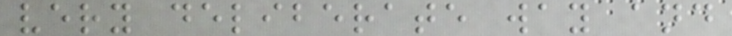very deliberate way and
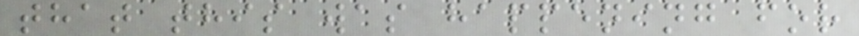that this was happening for
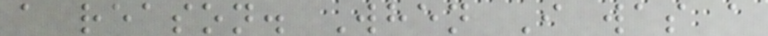a reason. When I was a
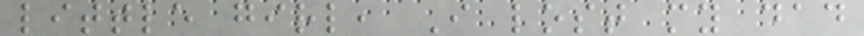little girl, I lost my dad
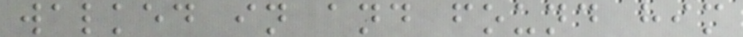walked in and found him
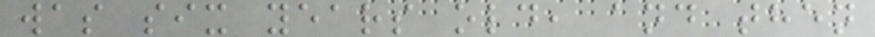was six years old, and then
